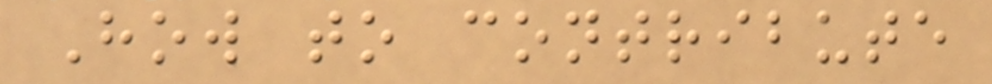How to contribute
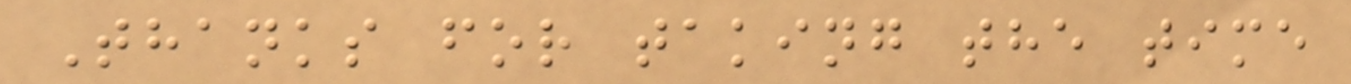Thanks for taking the time
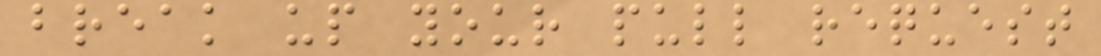break up your pull request
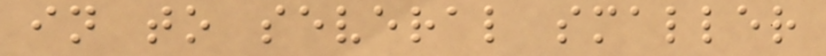in to several smaller
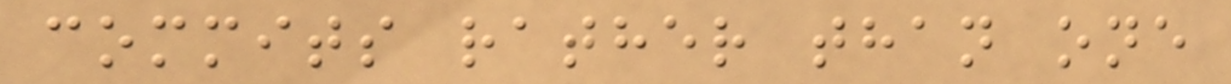commits rather than one
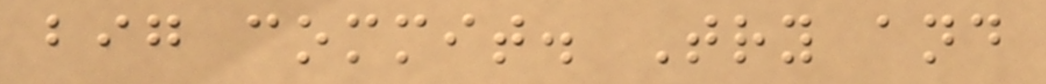big commit. Try and
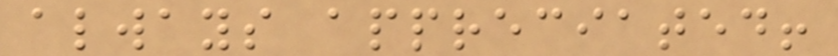always appreciated!
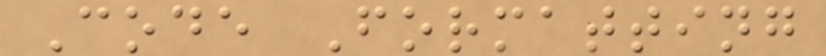Code Formatting
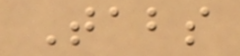Tabs
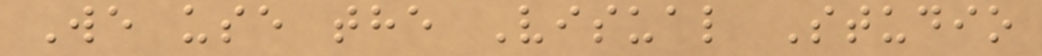We use the Visual Studio
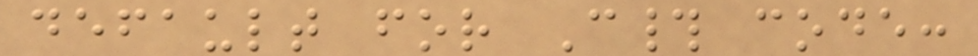default for C# code:
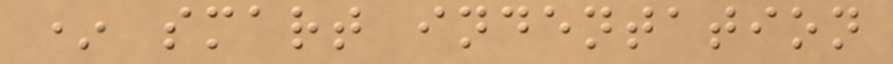* smart indentation
